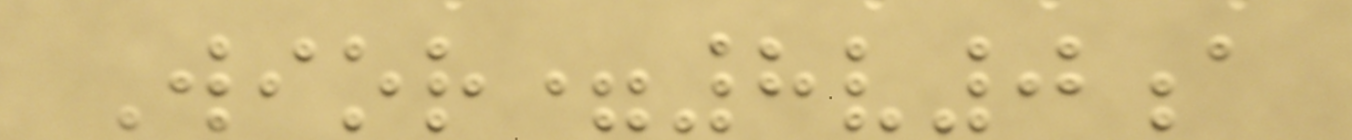Wior=8v0a
